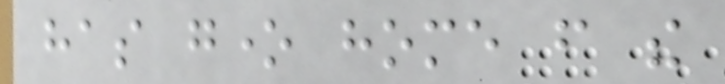has gone home from the
